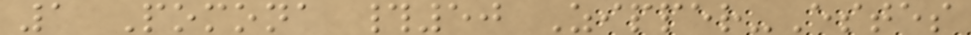1 Pomona #50 Zipper-Estes
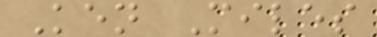Ken Miles
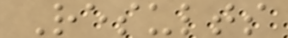Results
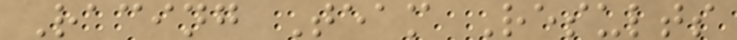Racing Team Results
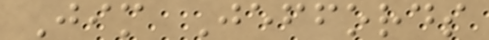Jim Jeffords
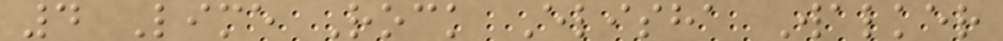4 Lime Rock Elisha Walker
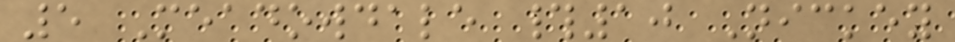5 Meadowdale #10 Nickey
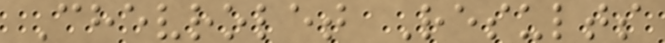Chevrolet Results
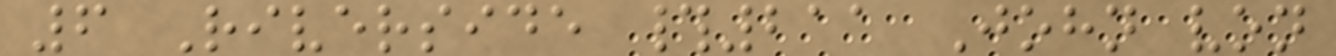6 Riverside #211 John von
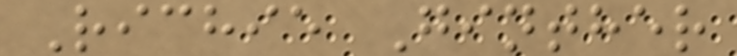Richie Ginther
